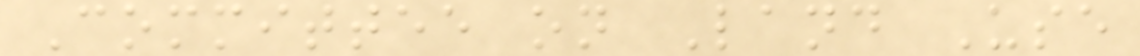Committee on Land Use
